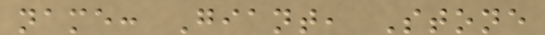name: Giant, Stone
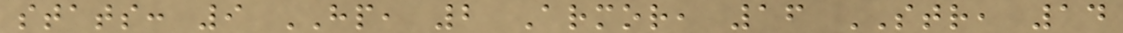stats: 9 HP, 2 Armor, 16 STR, 14
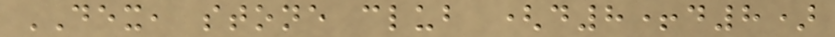DEX, stone club (d8+d8)
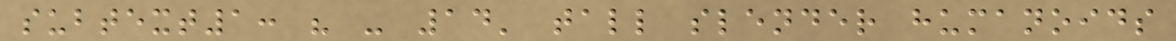subtext1: " - 14' tall slender humanoids
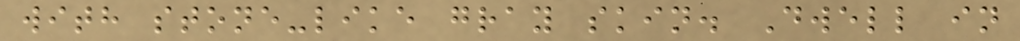with stone-like gray skin. Dwell in
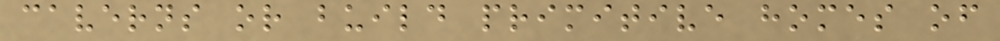caverns or build primitive homes of
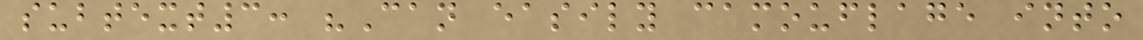subtext3: "Can easily camouflage into
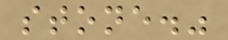stone."
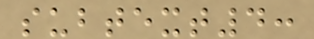subtext4:
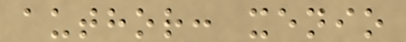author: xenio
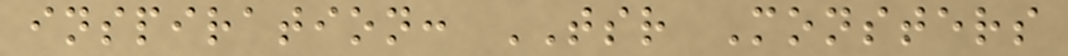inspiration: TSR Monsters
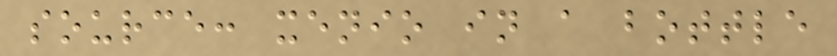source: xenio in a bottle
